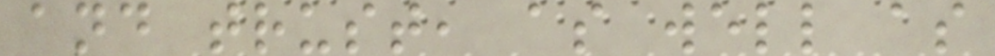and trust, as well as
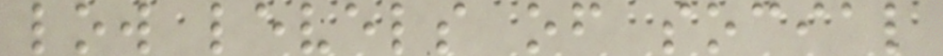low levels of social
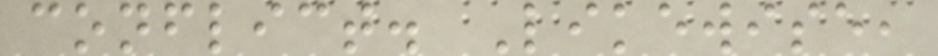conflict. Likewise,
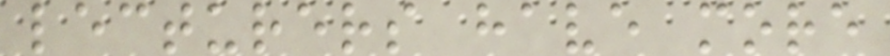lecturers have more
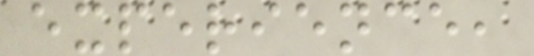experience,
